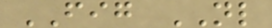FIG NL
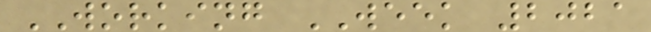WORKING WEEK 2021
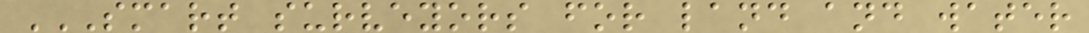SMART SURVEYORS FOR LAND AND WATER
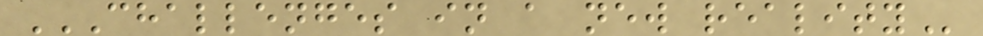CHALLENGES IN A NEW REALITY
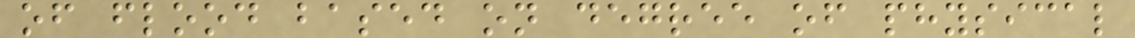of flood based on degree of physical
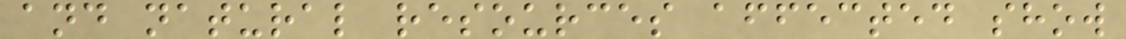and natural resources affected show
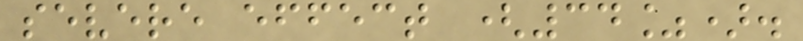severe effect (34%).
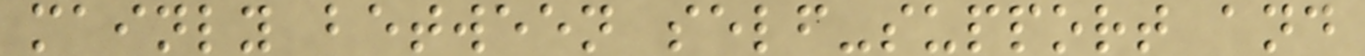mainly between self-support and
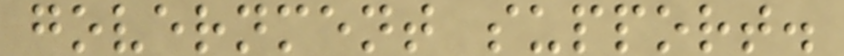government support.
